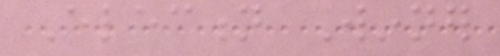Election Winner
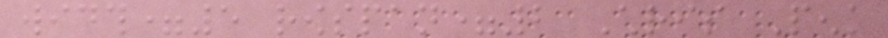width=5 rowspan=2 Chris Penk
